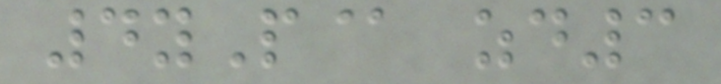4yP@ zd3
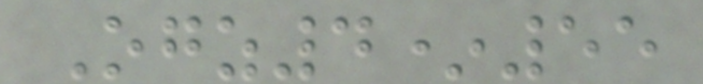Ogz4*55
